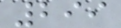299
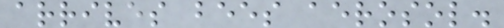arrives bees aerosol.
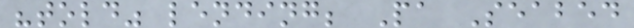"told" lending; Pa Seabed
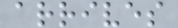arrives
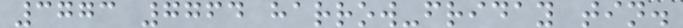3773 7764 harrow-friday tin.
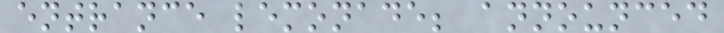entrance lemonade; announced
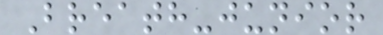Breath-junior
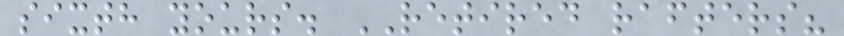sixth yours. RETIRED rafters?
